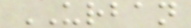URBAN
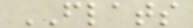FLATS
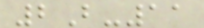2B-11
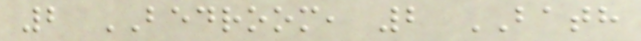2 BEDROOM, 2 BATH
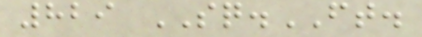829 SQ.FT.
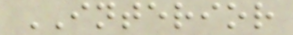INTERIOR
